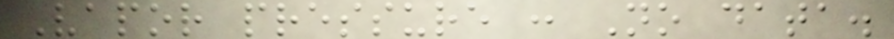Vapor pressure : No data.
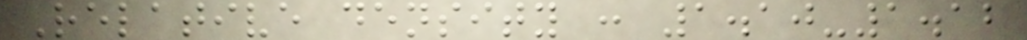Relative density : 1.10-1.12
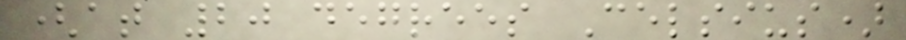(at 20 degrees Celsius)
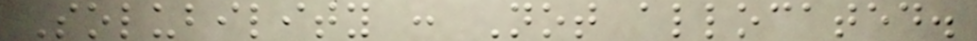Solubility : Not allocated.
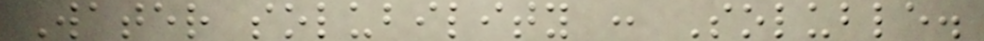Water solubility : Soluble.
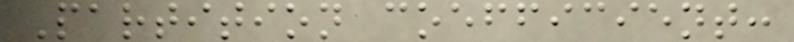Partition coefficient:
